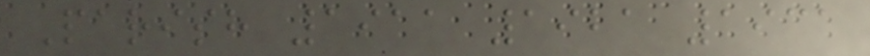Parish 1911 1921 1931
